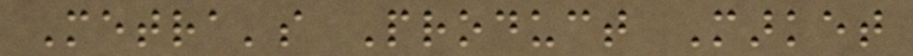Metra's Product Market
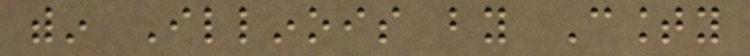within Illinois by County
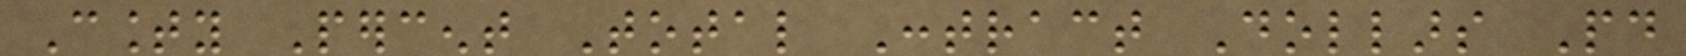County Percent Total Contract Dollars Paid
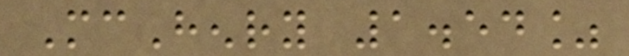McHenry 1.54%
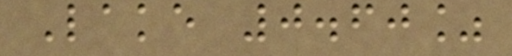Lake 0.60%
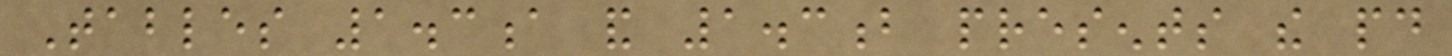Tables 1.3a and 1.3b presents the paid
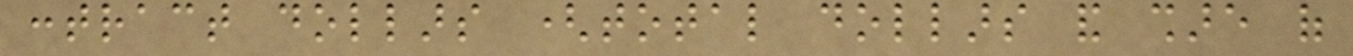contract dollars (total dollars and share of
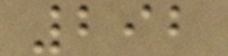292
